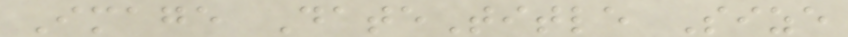Image DateTitle Size
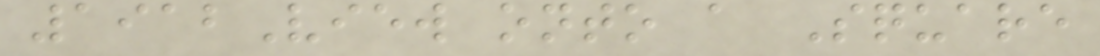1912View onto a Square
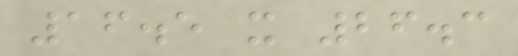16.5 x 26.3
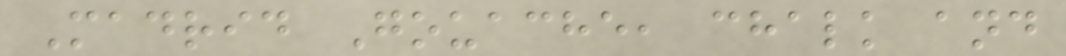Madrid Gouache, chalk and
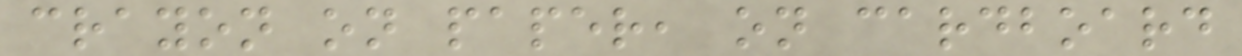crayon on paper, on cardboard
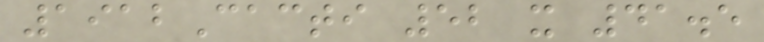1912Cacti 52 x 41.5
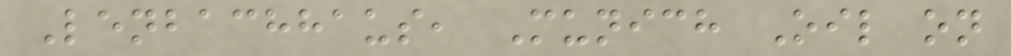Lenbachhaus, Munich Oil on
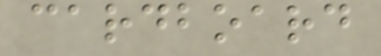cardboard
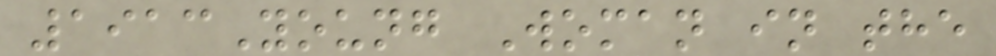1913Young Woman in the
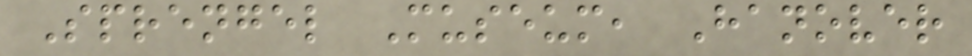Sprengel Museum, Hanover
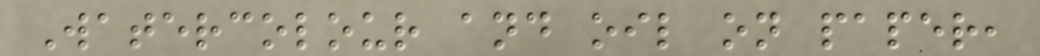Watercolour and oil on paper,
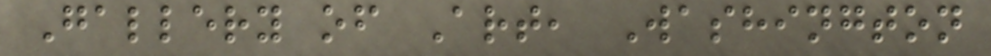Gallery of Art, Washington
